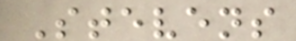Stevens
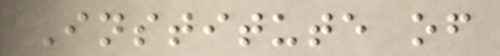Institute of
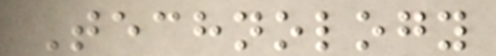Technology
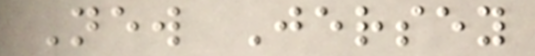New Jersey
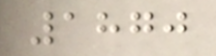1870
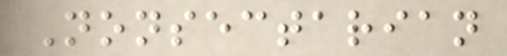Nonsectarian
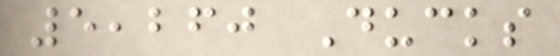5,260 Ducks
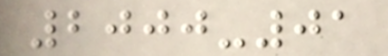2000-01
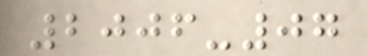2006-07
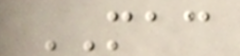MAC
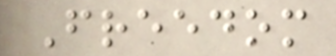Freedom
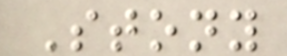Stony
